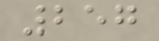257
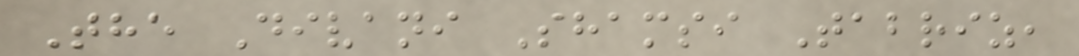The Divani Shamsi Tabriz,
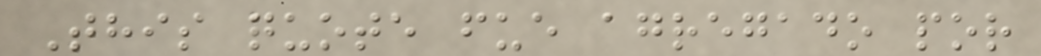This quote fue agregado por
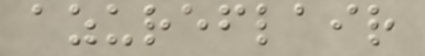azureflair
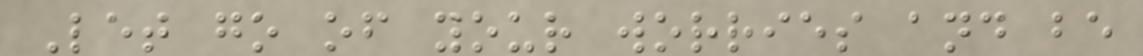Let go of your worries and be
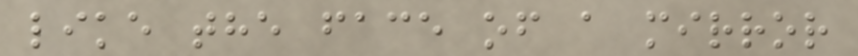like the face of a mirror
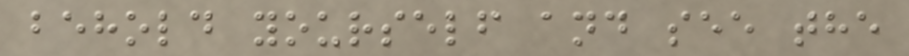behold yourself and see the
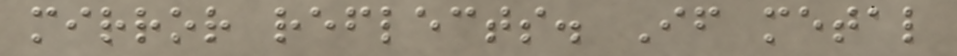mirror reflects. If metal
